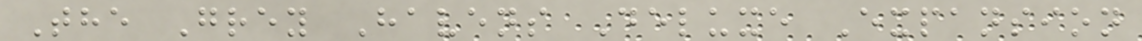The Grey Havens Deluxe Expansion
